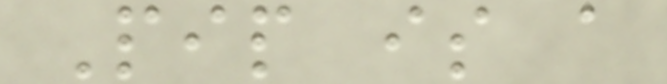Pip is a
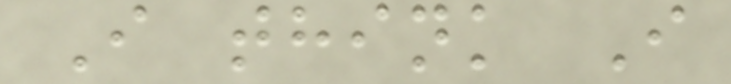I think I
